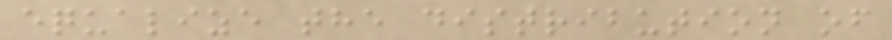equalize the distribution of
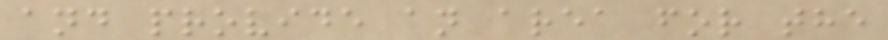and provide an area for the
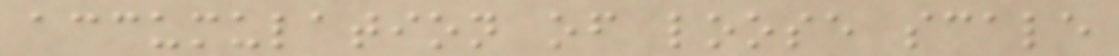accumulation of loose scale
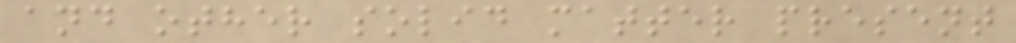and other solid matter present
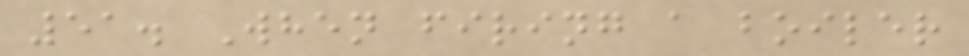51. When firing a boiler
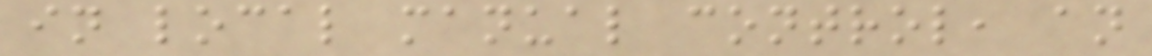in local manual control, an
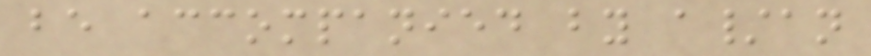be accompanied by a/an
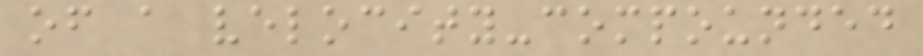of a velocity-compounded
